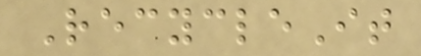RecycleIt
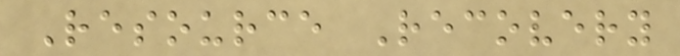Resource Recovery
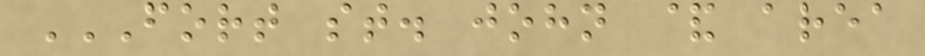FORT ST. JOHN & AREA
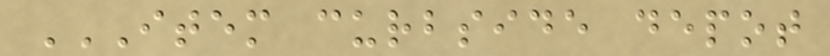ITEM CURBSIDE DEPOT
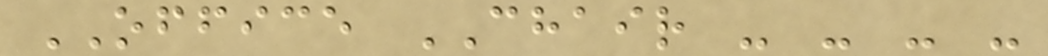OFFICE CHAIR - - - -
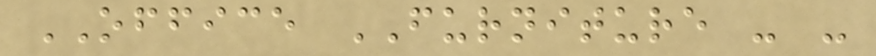OFFICE FURNITURE - -
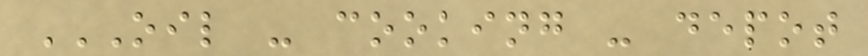OIL - COOKING - DEPOT
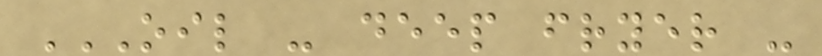OIL - DEEP FRYER -
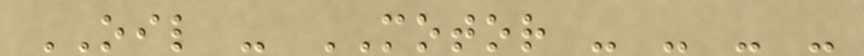OIL - MOTOR - - - -
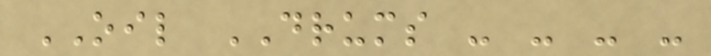OIL DRUMS - - - -
